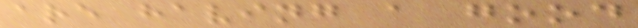are having a good
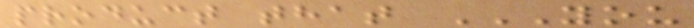product that YOU
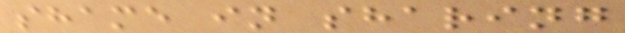shame in sharing
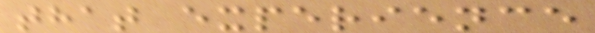that experience
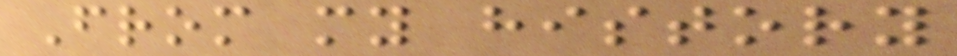From my history
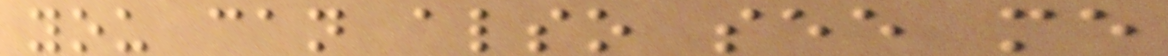you can also see me
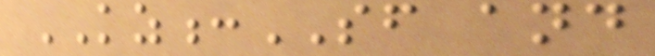KZ:SF and
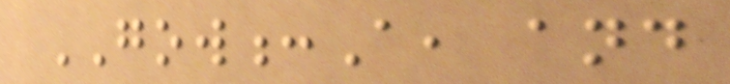GOW:A, and
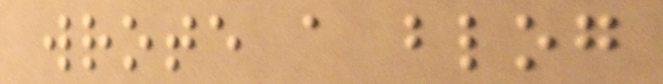wrote a blog
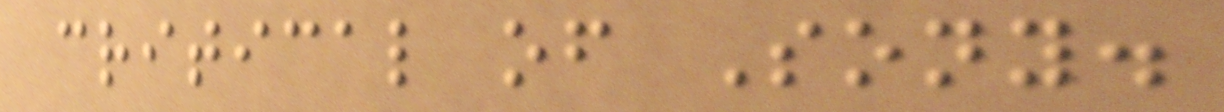critical of Sony.
